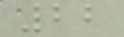22
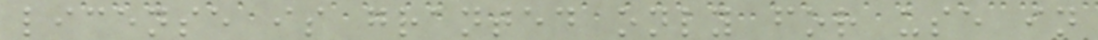license is granted only for use in
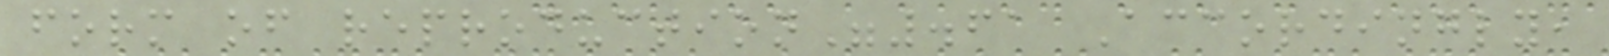form of reproduction".61 Accordingly,
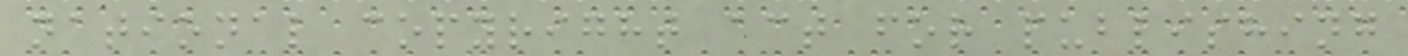national copyright act for publishing
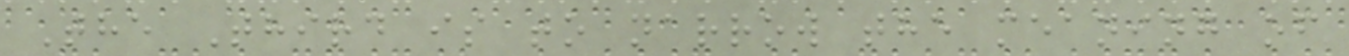The Third is to narrow the meaning of
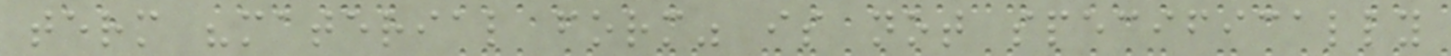term "material form" is not specifically
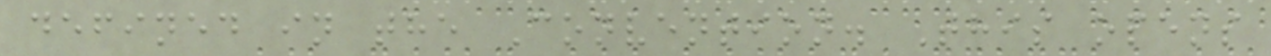defined in the Convention. This opens
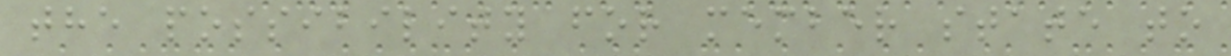the possibility for member state to
